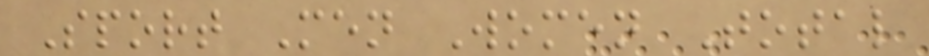Sport Men Women Total
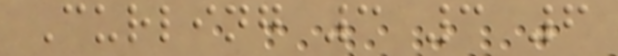Curling 3 3 6
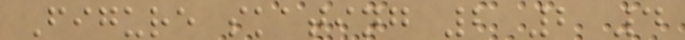Figure skating 2 2 4
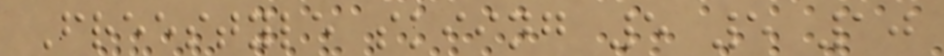Freestyle skiing 5 5 10
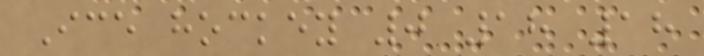Ice hockey 0 18 18
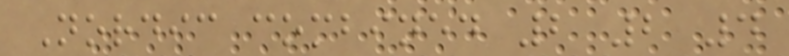Nordic combined 2 2 4
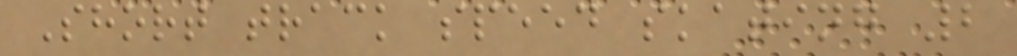Short track speed skating 2
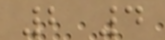2 4
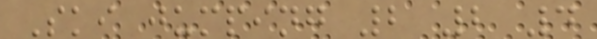Ski jumping 2 2 4
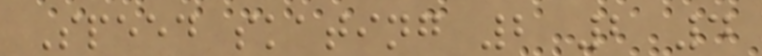Speed skating 2 2 4
